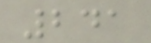241
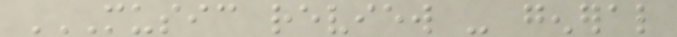MUSIC REVIEW - GENERAL
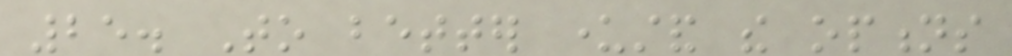25. To better understand the options
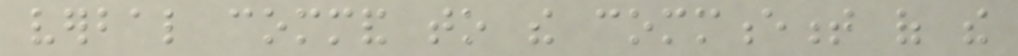verbal command to the commencement of the
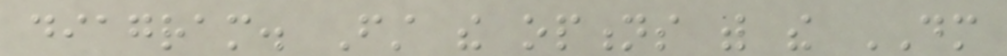diagram. First the options with the DM
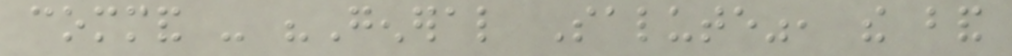command - "General Salute", the band
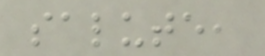salute,
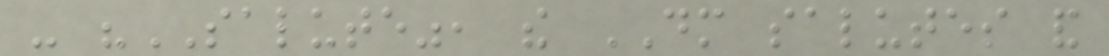- "SALUTE", the DM salutes and
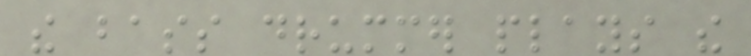the bass drummer plays the
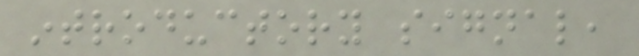introductory signal,
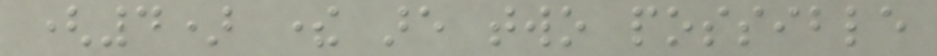(4) there are two possible
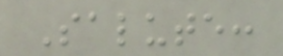Salute:
